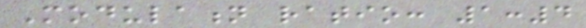Modulation ratio: 1:4
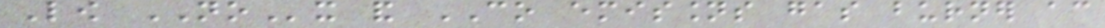Low NOx and CO emissions gas burner according
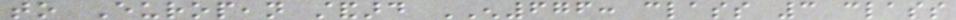to European standard EN676: class 3 class
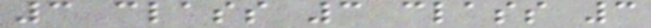3 class 3 class 3
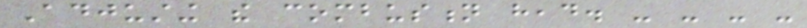Adjusting the combustion head. - - - -
